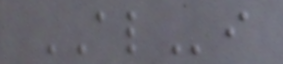ALi
